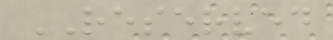RESERVED
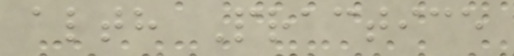alth Practice
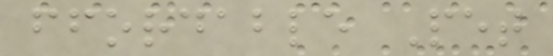ffordable Pet
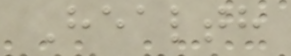Health
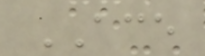ACE
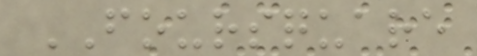FOURSQUARE
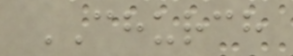CHURCH
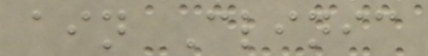ain Clinic
